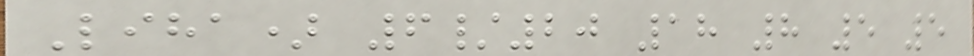Liha) 6/20 18 8 5 5
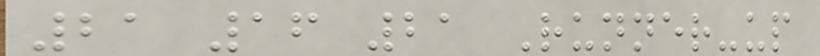21 16 21 Runner-up
